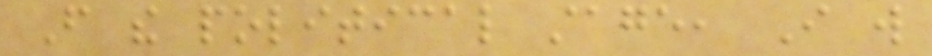From the political stage, I will
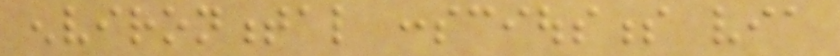environmental consciousness via
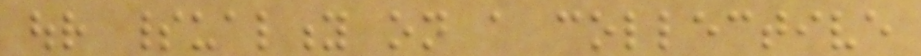our spirituality on a collective
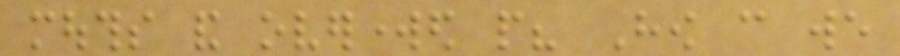mouths and overworked people? How can we
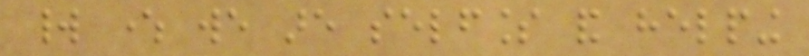world where we are selfless and helping
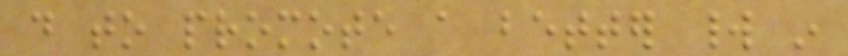do to promote a better world in
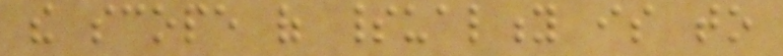the scope of spirituality is to
